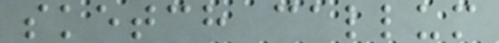sketch callum
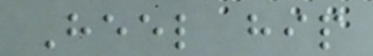Heel hip
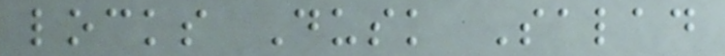locks Dusk Salad
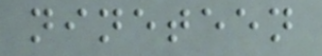nineteen
